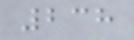238
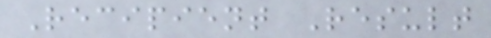Recipient Result
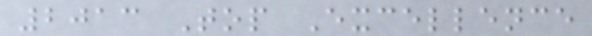2013 Top Excellence
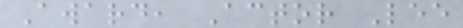Award, Actor Lee
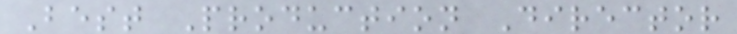Best Production Director
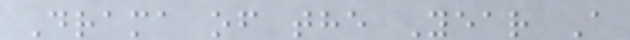Drama of the Year A
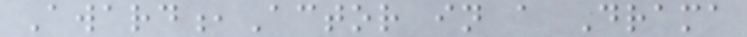Award,Actor in a Drama
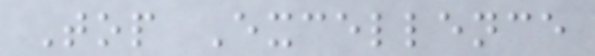Top Excellence
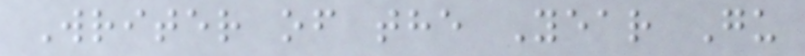Writer of the Year Gu
